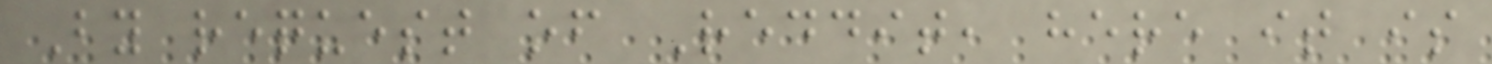By request of Reddit, here it is
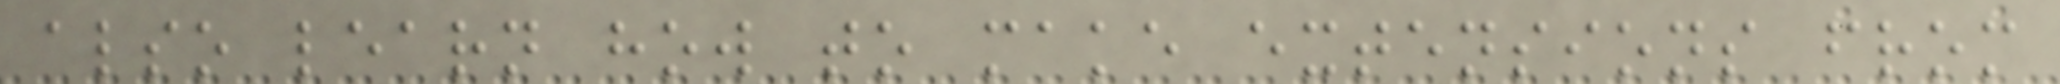also learn how to make extensions from
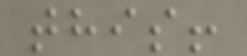this!
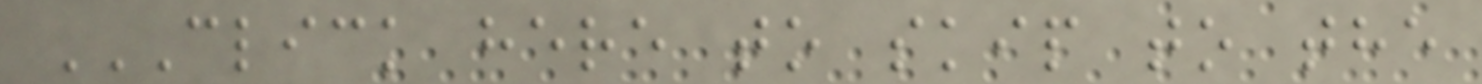CLICK HERE TO SKIP TO THE
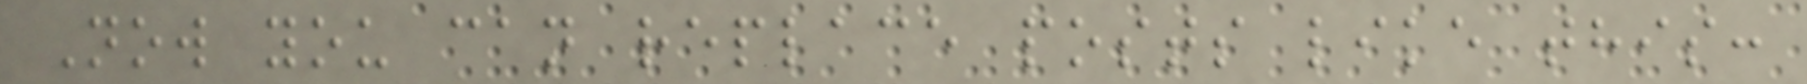Now you can replace posts like this:
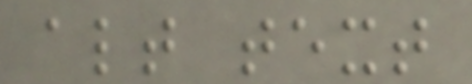alt text
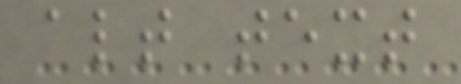alt text
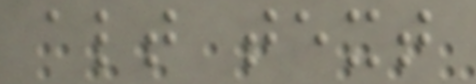alt text
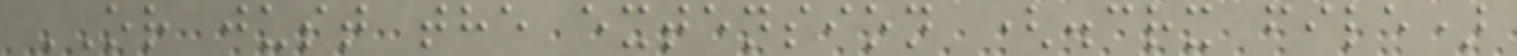OR just the extension (.crx file)
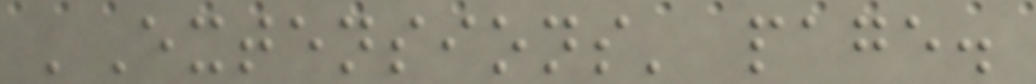'Extensions' page.
